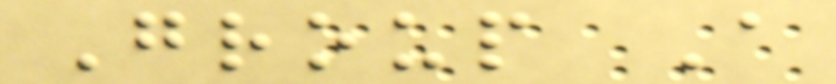Group A
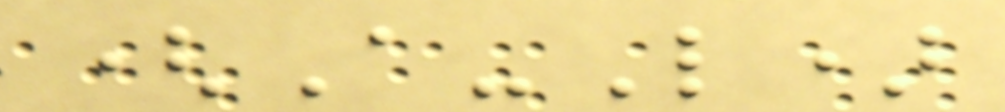(A-L)
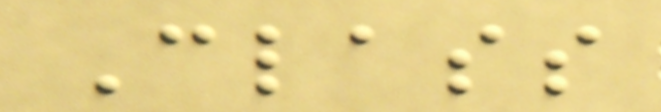Class
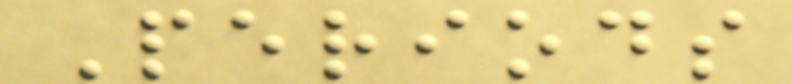Periods
